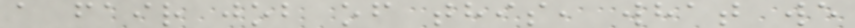a fair job of this, what we
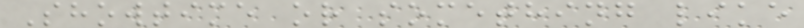Showtime or something like
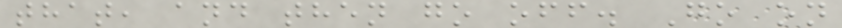that, and then go off. Go on
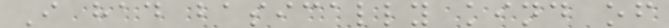I had basically kind of
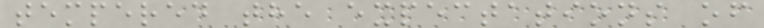tempered the expectations of
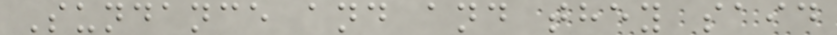Sundance and and they said
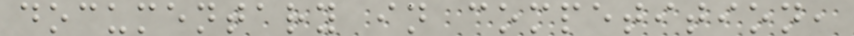documentary in competition,
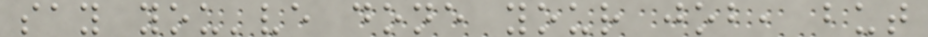say you've done your job, but
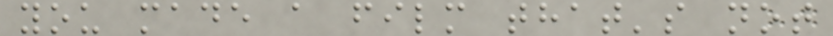you made a film that's not
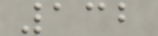132
